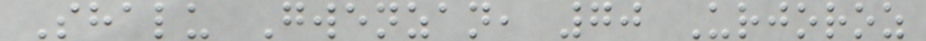Shalu Gwenzan, 70 Urjoroz
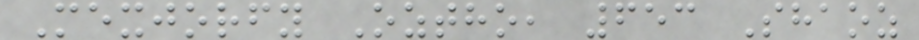Mexjorfy Oztho, 653 Shaoz
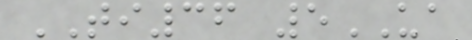TI36 5UA
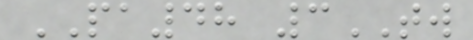PA48 3TW
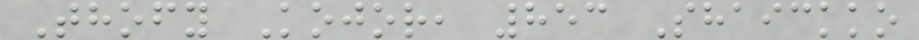Thofy Kojor, 853 Shaickko
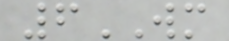6WM
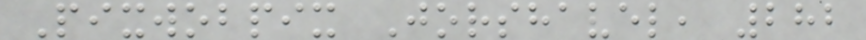Pixwobpix Jorshavel, 282
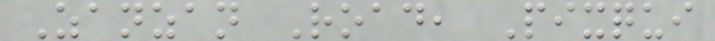Zanzan Road, Pixqui
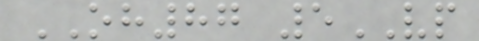OH87 5VP
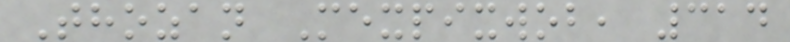Thozan Mexpixwob, 314
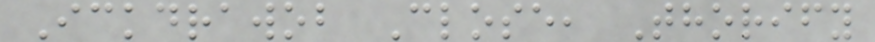Ickdrawob Close, Thorify
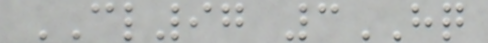CL97 3HQ
